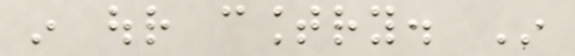in our country. In
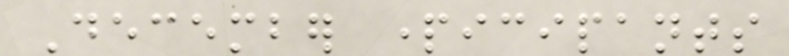December participants
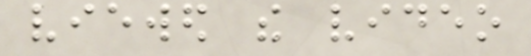viewed the video
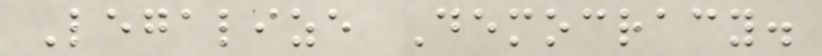Legalize Democracy.
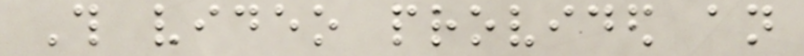This video provided an
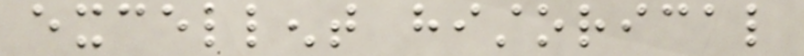excellent historical
